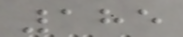185
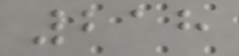218
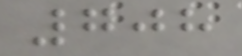708
